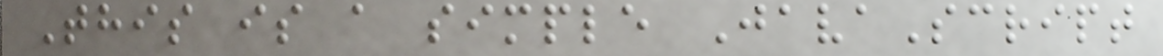This is a simple JavaScript
